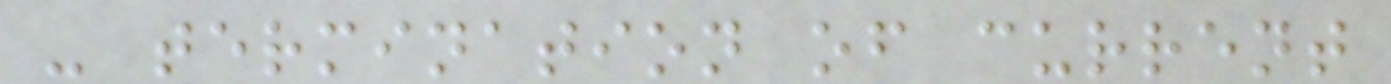- termination of current
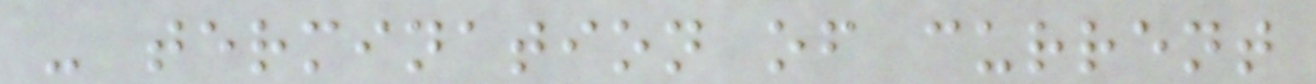- termination of current
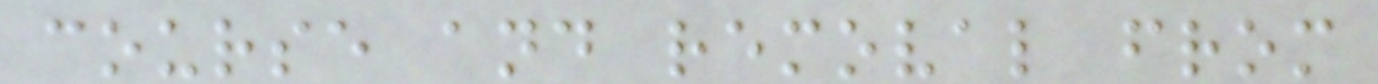course and removal from
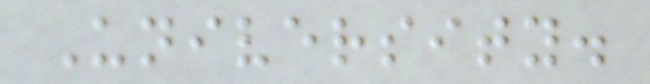University.
